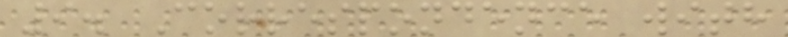9. Correspondence with
